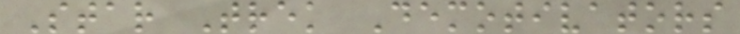Star Trek Demotivators
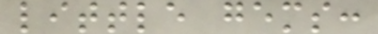little gems:
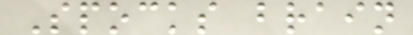Spocks brain
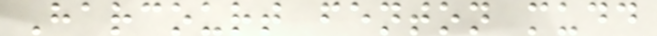Harcourt fenton mudd
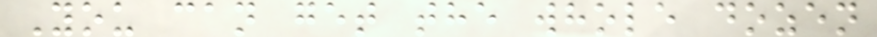You can get the whole dozen
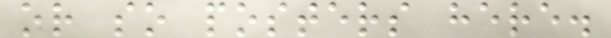or so posters here.
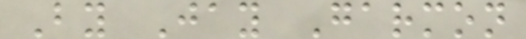By Jay Garmon
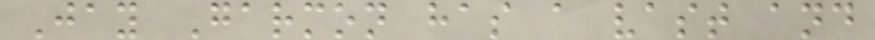Jay Garmon has a vast and
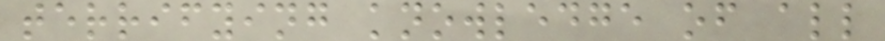terrifying knowledge of all
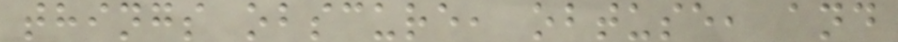things obscure, obtuse, and
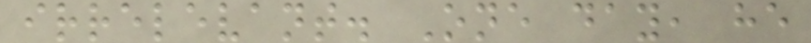irrelevant. One day, he
